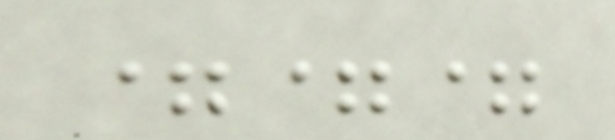===
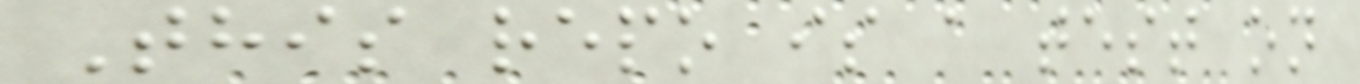This repo is a test on
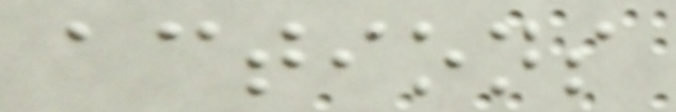actions
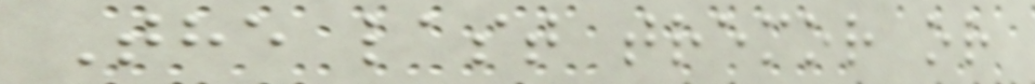The last tremor or
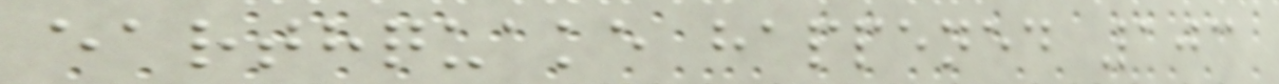earthquake happened 103
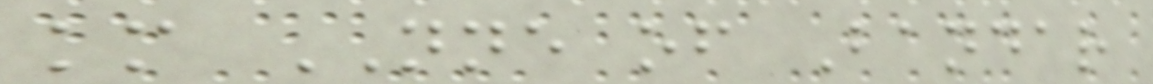km NNE of Bandar
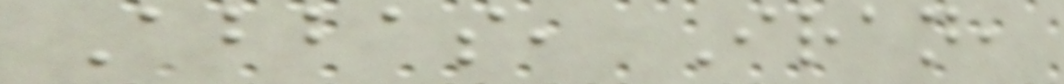Abbas, Iran,
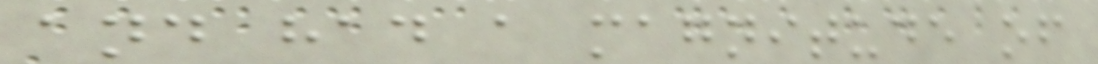and had a magnitude of
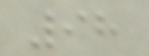98
